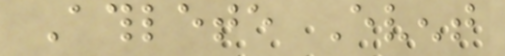Athlete Event
